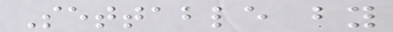Settable by
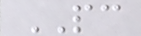PC
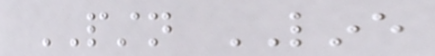PSTN LINE
